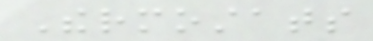Thermostats
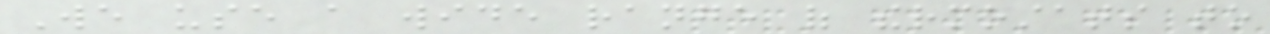We use a wide range of thermostats to
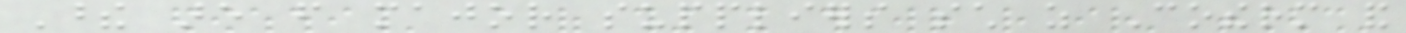These are from major suppliers such as Cotherm and
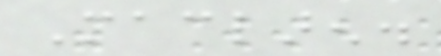Maclaren.
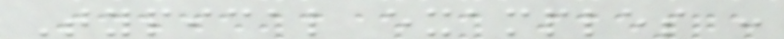Typical examples :
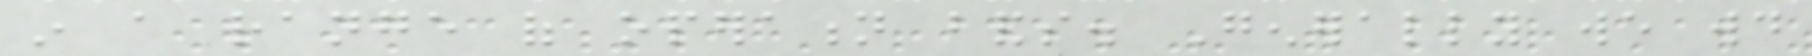in a range of operation bands. Generally we would
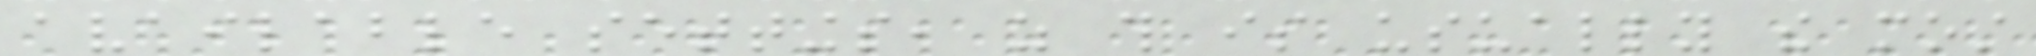available settings, as this is usually the most
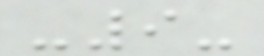-9-
